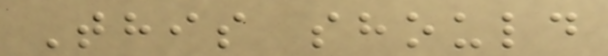This should
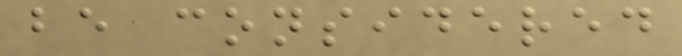be considered
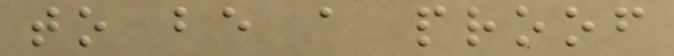to be a proof
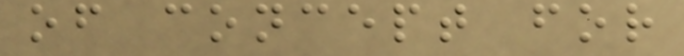of concept for
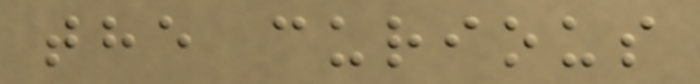the curious
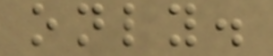only.
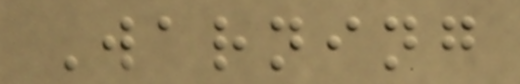Warning
